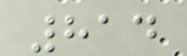814
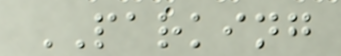PARKING
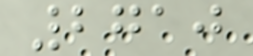2710
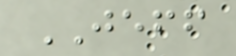JEFF
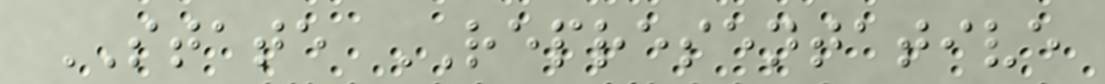STATE REPRESENTATIVE
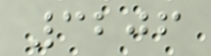3206
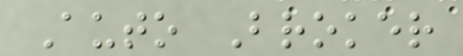Auto Broker
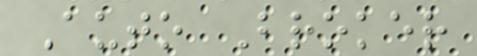Auto Broker
